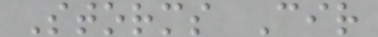Storms Cir
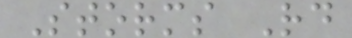Storms Rd
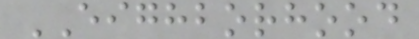EIGHBORHOOD
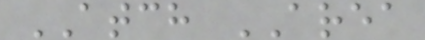ATCH AREA
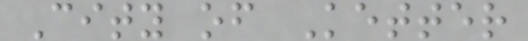City of Ketter
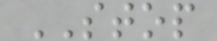STOP
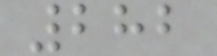282
